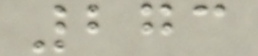273
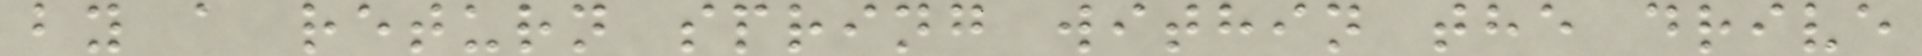by a return spring within the drive
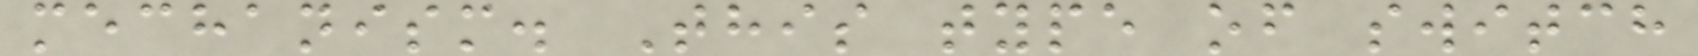mechanism. This type of switch
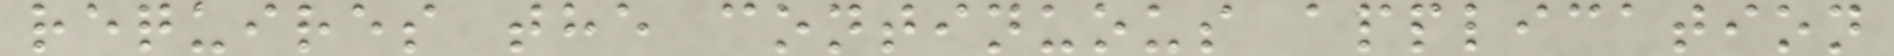requires the continuous application
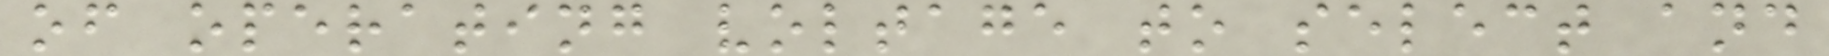of operating voltage to select and
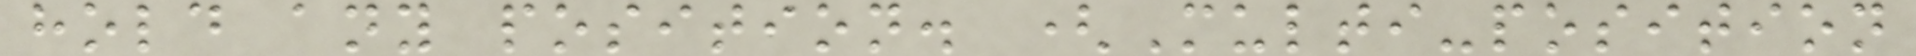hold any position. (Multi-position
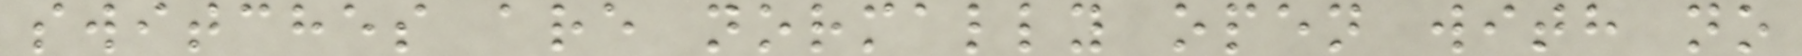switches are normally open with no
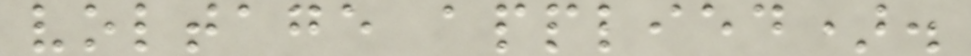voltage applied).
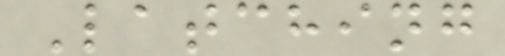Latching
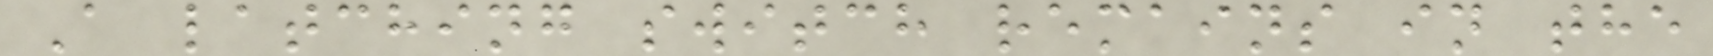A latching switch remains in the
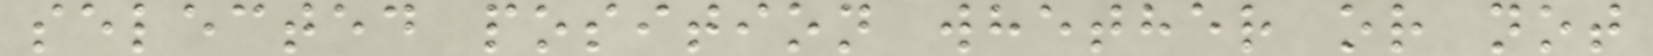selected position whether or not
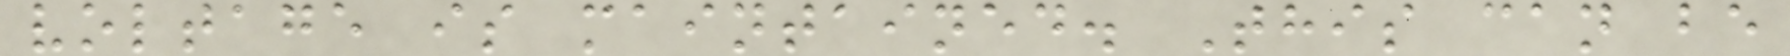voltage is maintained. This can be
